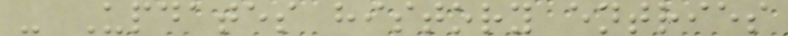- Updates history entries
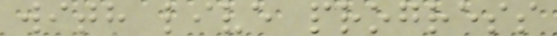with live progress
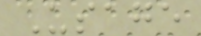Usage
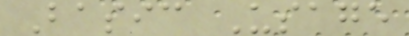Basic Usage
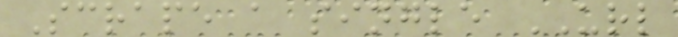Scrape a single URL
